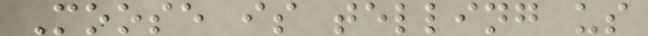Moose is telling us
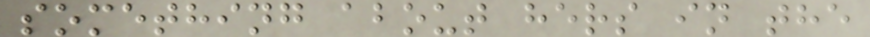something about hers in the
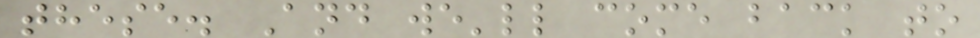these. And we'll come back to
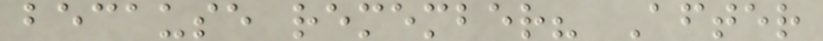because remember? After
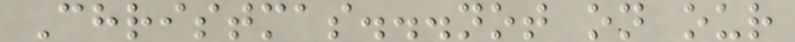Christmas...not on our
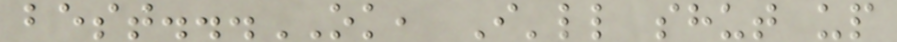best...OK, I'll shut up
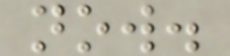now.
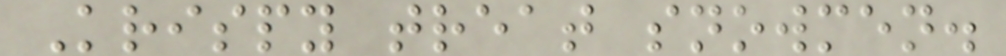Krispy treat snowmen.
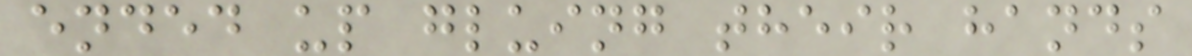ended up gluing their hands
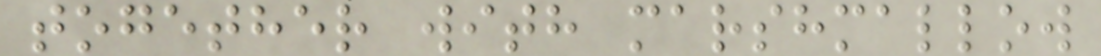together with marshmallow
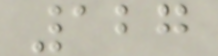127
